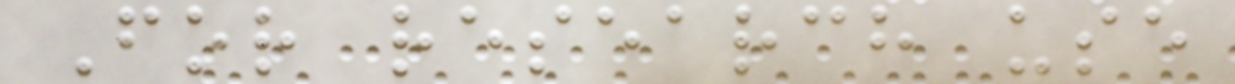For research use
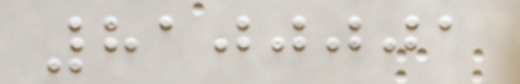8100001
